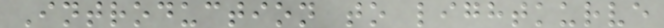Introduction to lightkurve
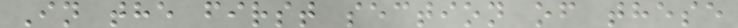In the first section of these
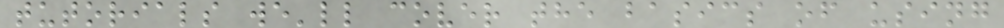tutorials we'll cover the basics of using
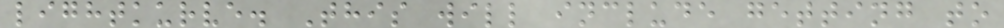lightkurve. This will include getting to
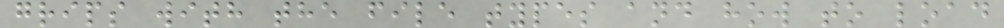grips with the file types and how to load
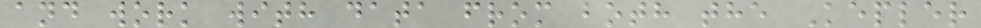and work with data from both the Kepler
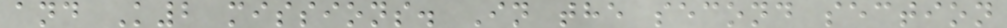and K2 missions. In the second section
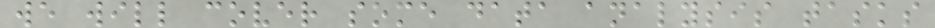we will cover some data analysis tasks
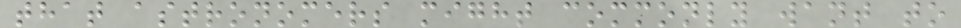that astronomers might commonly want to
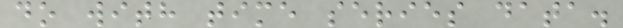do with time series data.
